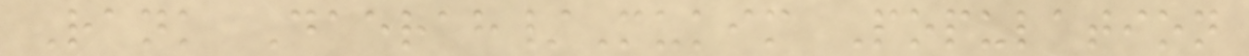Rank Daerah/Mukim Population
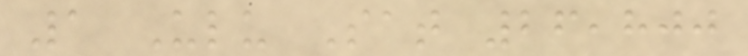1 Ulu Sat 26,800
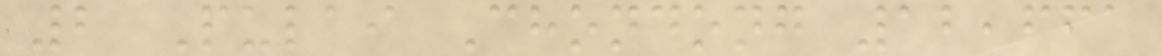2 Pulai Chondong 12,661
